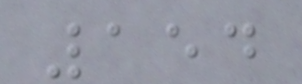154
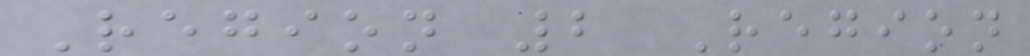Region 2 Region
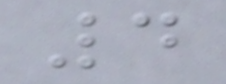4
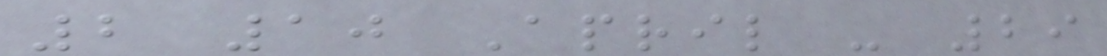2 10 April - 29
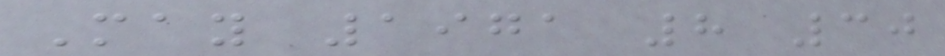May 1971 8 30
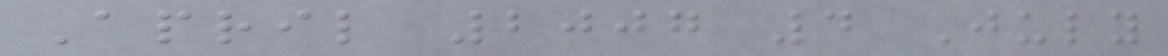April 2007 4 July
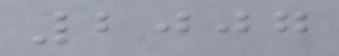2007
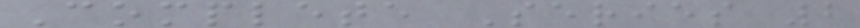Complete Series 2
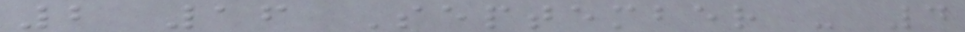2 16 September - 4
